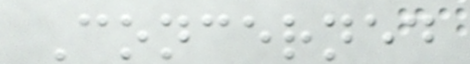Concerned
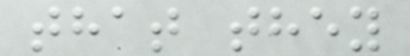that they
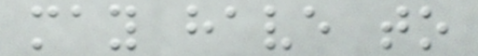may have to
